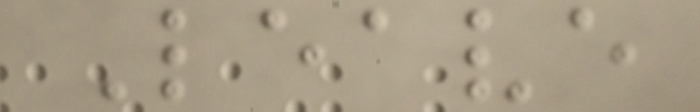Leave
